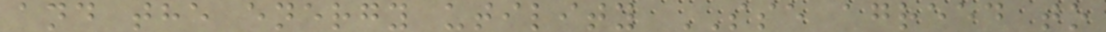and the energy utility SSE agreed to
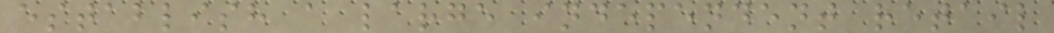establish a large independent retail
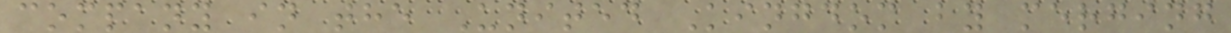company in the United Kingdom by merging
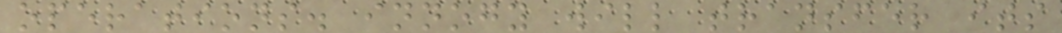operations. innogy will transfer its
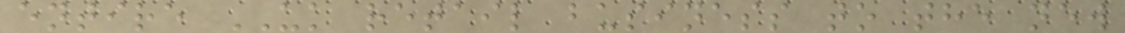entire UK retail business to the new
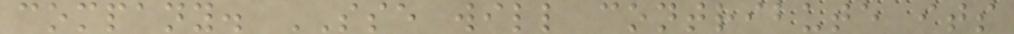company. SSE will contribute its
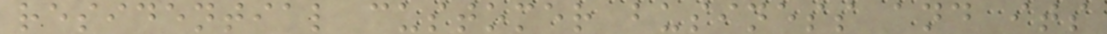residential customer business and its
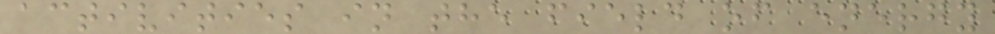activities in the field of energy
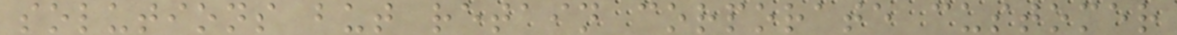solutions but retain corporate customer
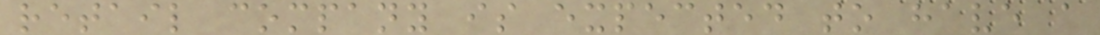retail company is expected to have a
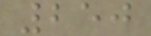250
